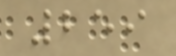259
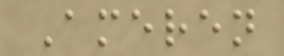Ameren
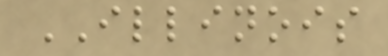ILLINOIS
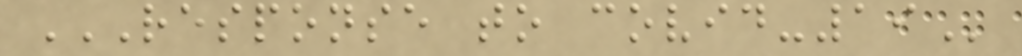RESPONSE TO COVID-19
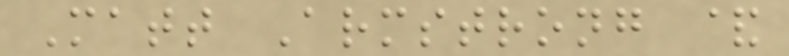Matt Armstrong &
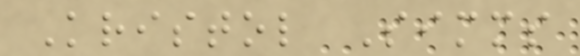Kristol Simms
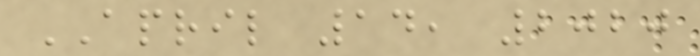APRIL 14, 2020
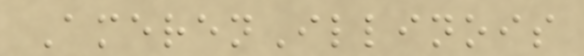AmerenIllinois
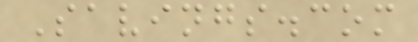Savings.com
